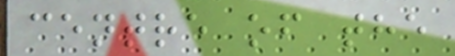centre of the
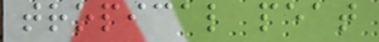tropical peat
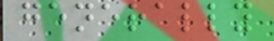generally
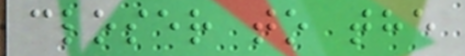closer to the
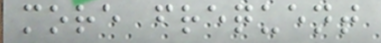more frequent
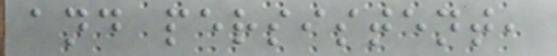and persistent,
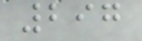297
